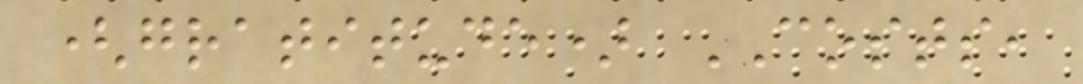(gratitude) COSTS,
